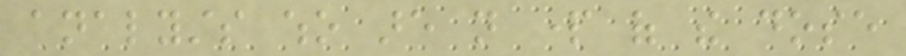analysts who are not part of the dose
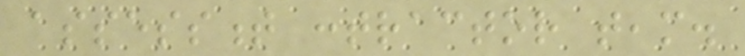assessment contractor team.
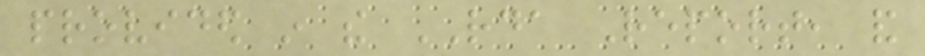provided in the RDA Report, and
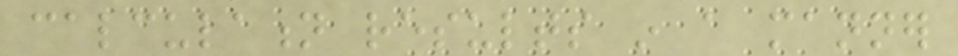calculation results in a manner
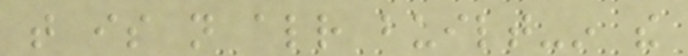that is not already built-in the
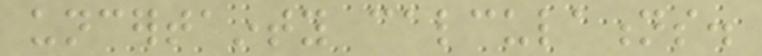uncertainty calculations.
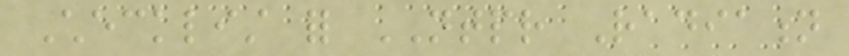Checklist for NTPR Radiation
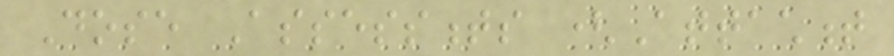Dose Assessments (Attachment
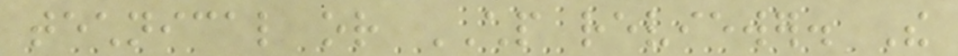technical or CHP reviewer. The
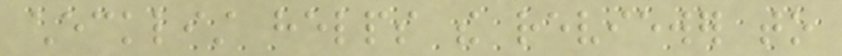checklist helps the reviewer to
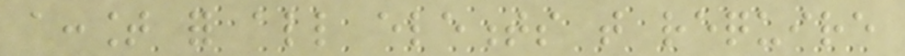account for all elements that require
